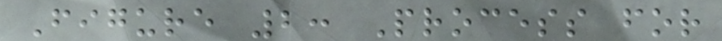Figure 2: Process for
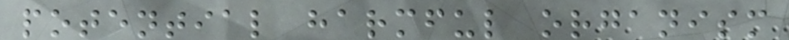potential harmful organism
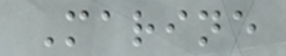Marine
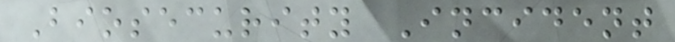Biosecurity Incident
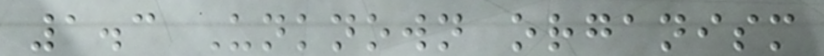1.3 Unknown organism
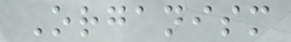Organism
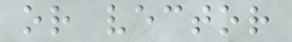or vector
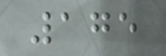175
